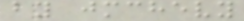by jmchevy
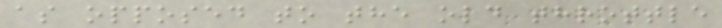as opposed to the old throttle
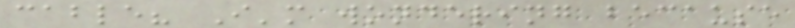cable? I'm wondering because
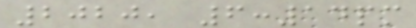2020, 6:14pm
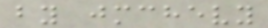by jmchevy
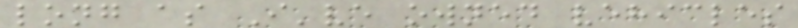long as I've owned vehicles
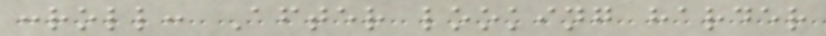:roll: After looking harder
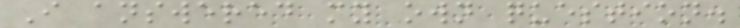I answered my own question.
